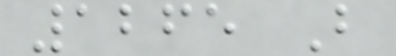1265 B
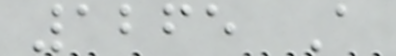1265 A
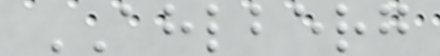AHLBERG
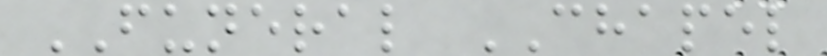FUNERAL CHAPEL
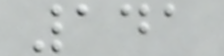141
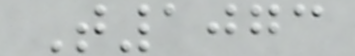T1073
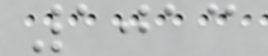1013
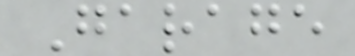Garage
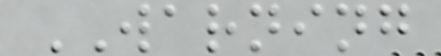WARNING
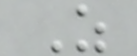Z
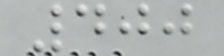400
